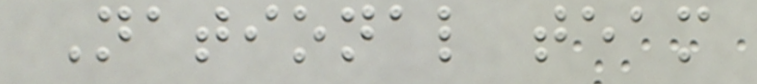National team
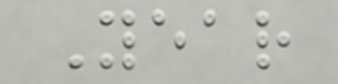Year
